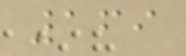169
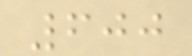600
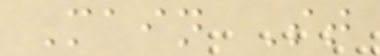Main St
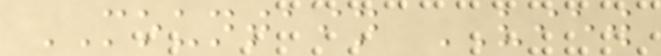MOUNTAIN VIEW
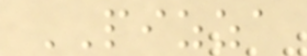PIZZA
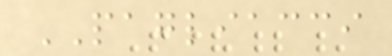PAGLIACCI
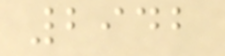2942
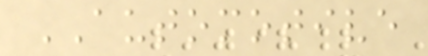AUTOMOTIVE
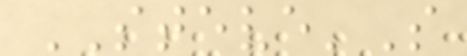STEVE'S
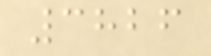3826
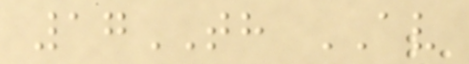17TH AV
